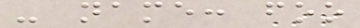- name: foo
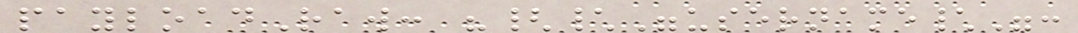payloadRaw: "{\"username\":
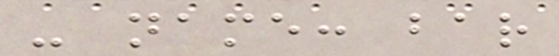- name: bar
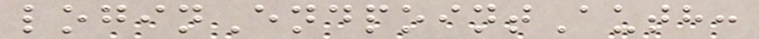loginEndpointAuth:
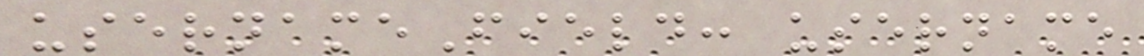usernameField: username
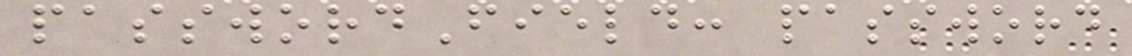passwordField: password
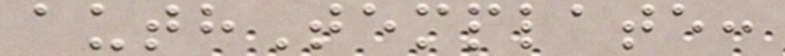authTemplate:
